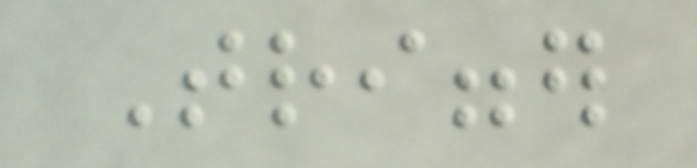Trigger
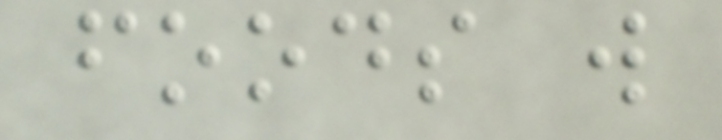foods will
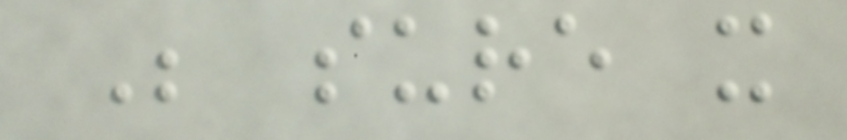Be sure it
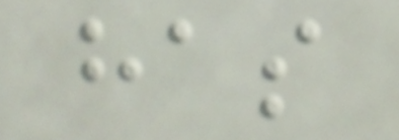has
